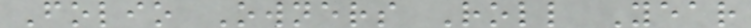Folio Owners Roll Year
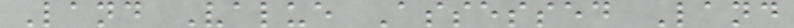Land Value Assessed Land
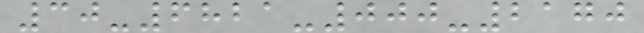30-6821-000-2170
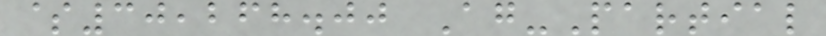$30,268.00 Ag-Partial
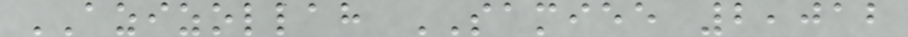AZIZOLLAH SAMIEE 2,012
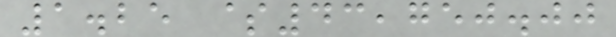1.25 $43,750.00
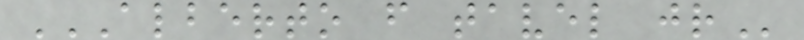ALBERTO F TAVEL JR
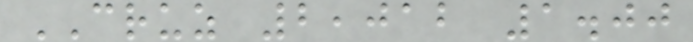CRUZ 2,012 1.00
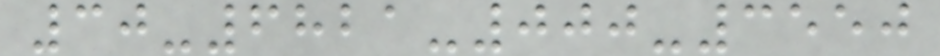30-6821-000-3550
